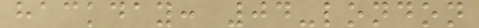hackday: 04-london
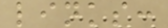links:
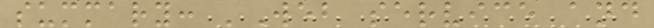summary: 'Web service and
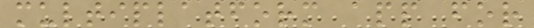multiplatform app for
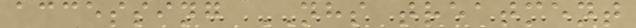accessing NHS treatment
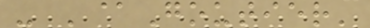- '@Goutier'
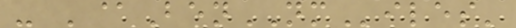- '@BenNMiles'
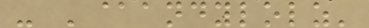- '@andylolz'
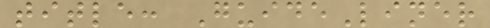title: GuideLiner
